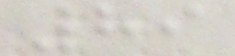89
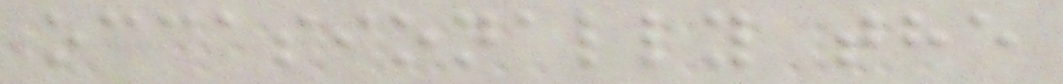occasionally the
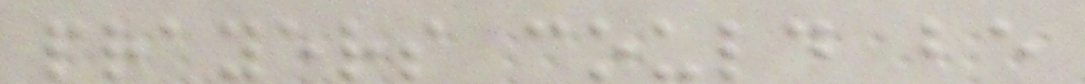prayers could be
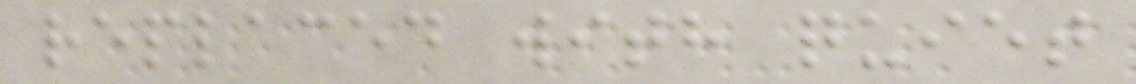replaced with quiet
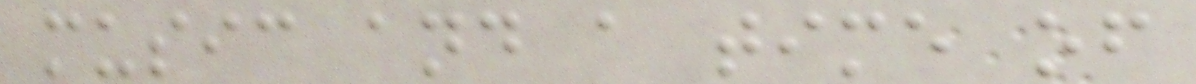music and a time of
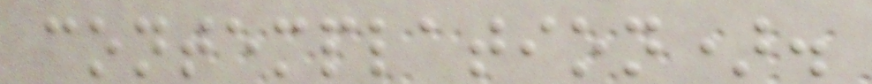contemplation).
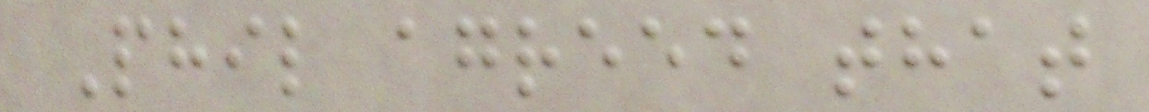Phil agreed that
